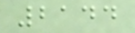2144
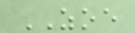ZOE
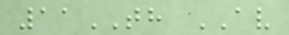11TH AV
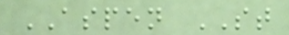ASPEN ST
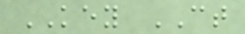KEY CT
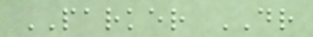PARKER DR
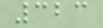323
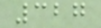327
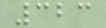323
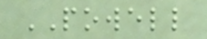POWELL
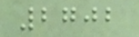2702
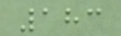183
